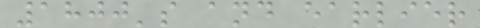1800's and earlier
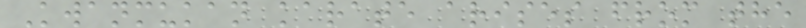Kwanmukan karate arises from the
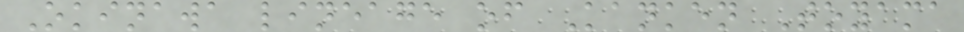Okinawa lineage of Kanken Toyama
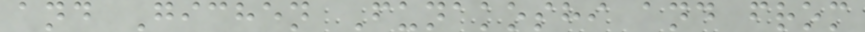and Gichen Funakoshi and from
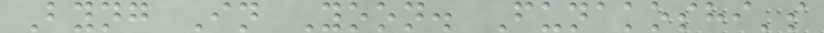Byng In Yoon. Funakoshi's
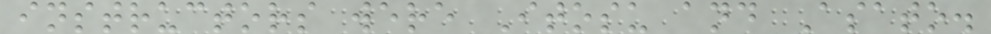instructors were Itosu and Asato.
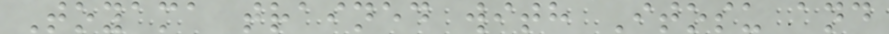Toyama trained with Itosu and
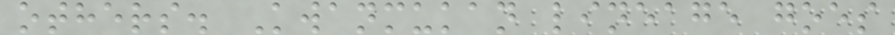others. Kwanmukan lineage goes
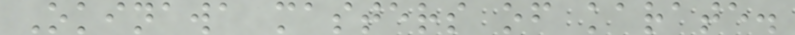Okinawa masters of karate.
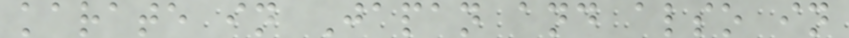karate in Japan and also in
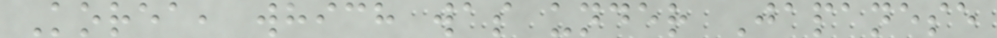Korea, which was under Japanese
